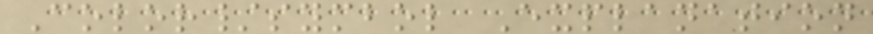Color/symbol Explanation
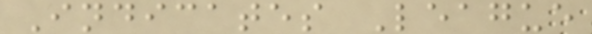Indicates League
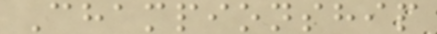Championship
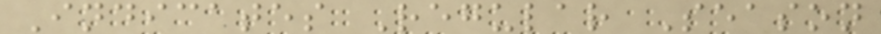Indicates Regular Season
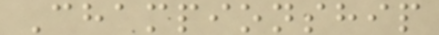Championship
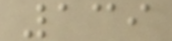139
